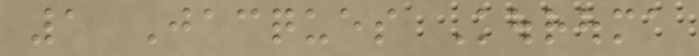1 Jacques Kourouma
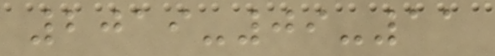2019-09-11
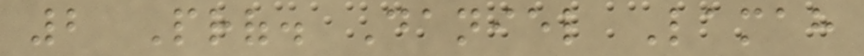2 Prof. Daniel Lamah
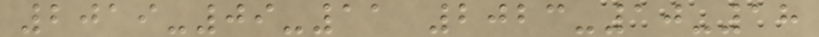2019-09-11 2023-10-18
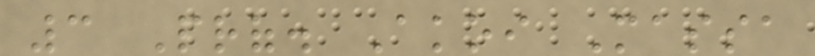3 Prof. Akoi Massa
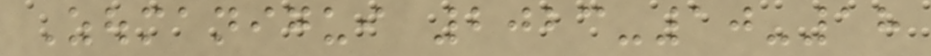Zoumanigui 2023-10-18
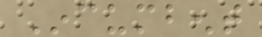Incumbent
